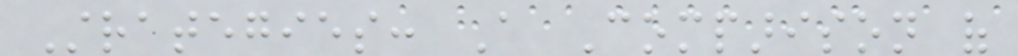Strategies: A Comparison of
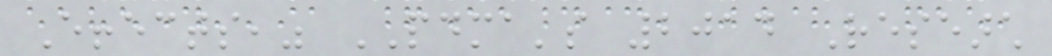Effects," PDMA's 2014 Research
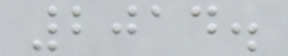2014.
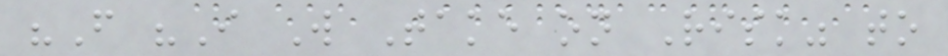"From "I Will Take on Risk" to
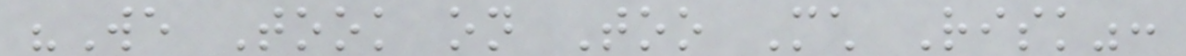"We Took on Too Much Risk":
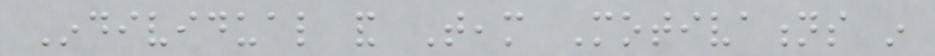Individual and Team Motivations in
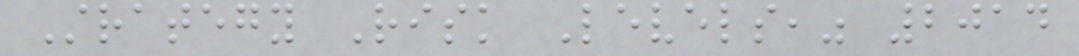Strategy Risk Levels," 2014
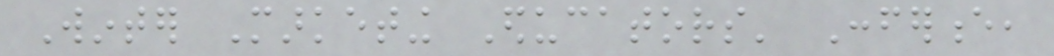Winter Marketing Educators' Conference,
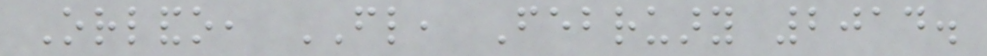Orlando, FL, February 2014.
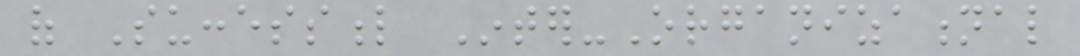of Successful Inter-Organizational
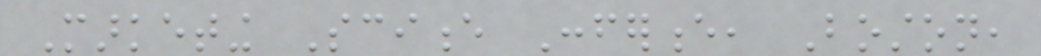Marketing Science Conference, Boston,
